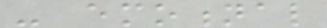- emotional
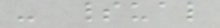- spiritual
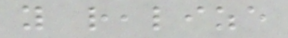you realize
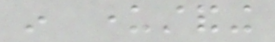in understanding
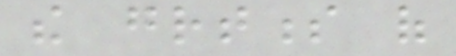the greatness of
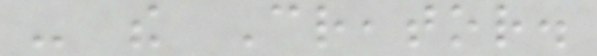- the Creator.
